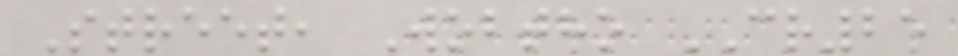Street, Wobtho CR25
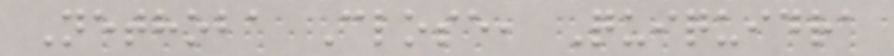Nethoba Close, Quiquidra
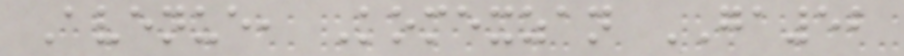Avenue, Komexzan GA52
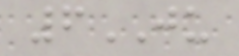6JU
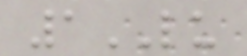1LU
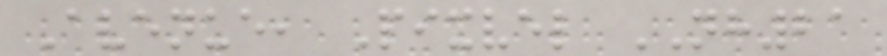Avenue, Pixvel NH21
